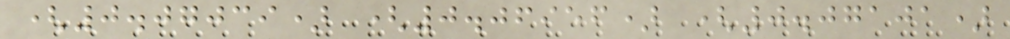(0.07039) (0.06956) (0.07101)
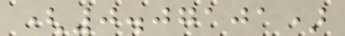(0.07101)
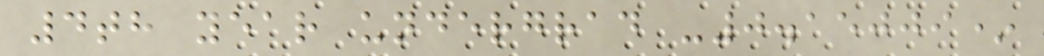4th year undergrad -0.15009*
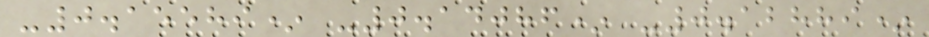-0.15589* -0.14086* -0.12889*
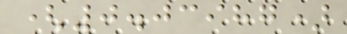(0.03987)
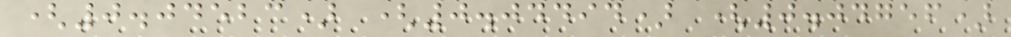(0.04523) (0.04494) (0.04756)
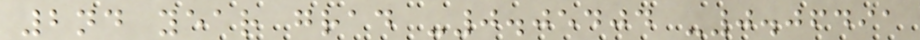2nd year grad -0.05404 -0.06491
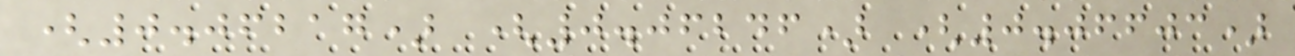(0.06217) (0.06246) (0.06603)
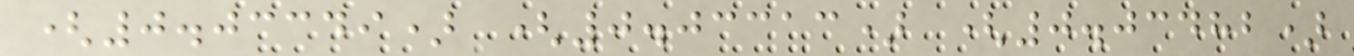(0.03349) (0.03313) (0.03482)
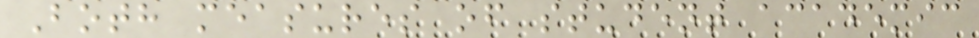Both measures of student academic
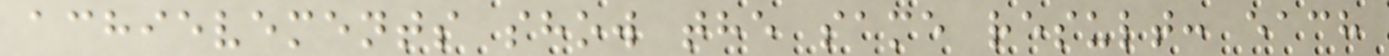achievements show the same result: each
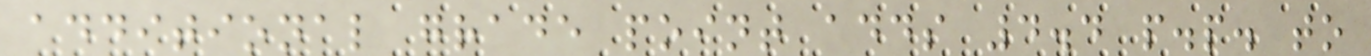additional grade point adds 4.4 p.p. to
